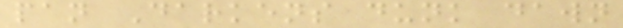pan Darkens dunk dawn
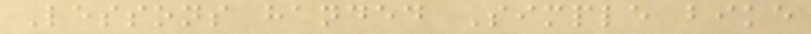Lessons handed Simple bike
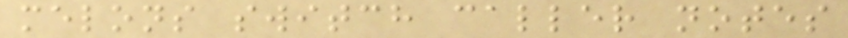melons switch caller notes
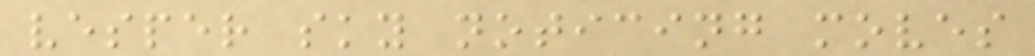vesper sky noticing moves
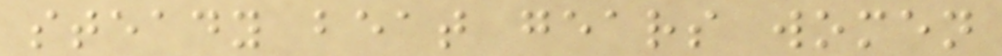steady beat gears women
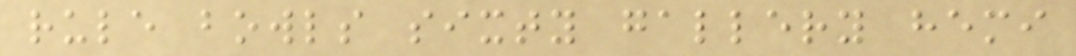rule bowls sixty gallery hemi
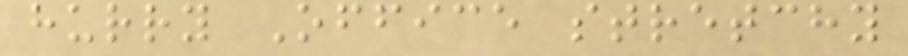hurry Office stretchy
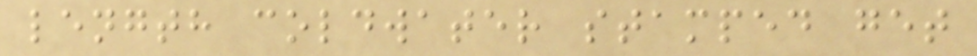length coldwater stamped get
